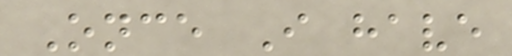Once I have
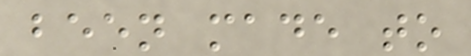been made to
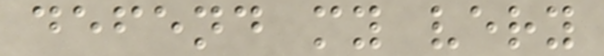defend my very
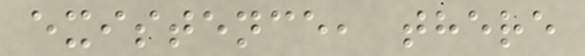existence, there
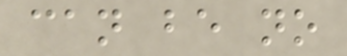can be no
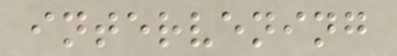intervening
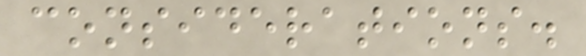considerations.
